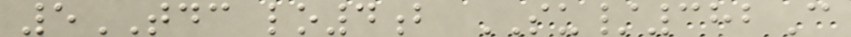5TDC lo4b SU/382C
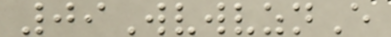09WvwvznE
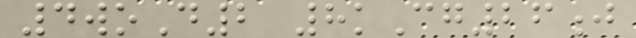4woD2 8kCg26j
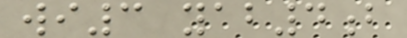wi3 yab4b
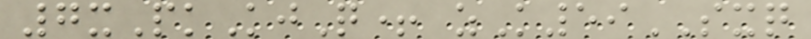7xPkKjQ+ zK59SXQ
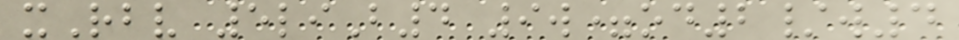xRbv 5liB4 9w=od2/w4
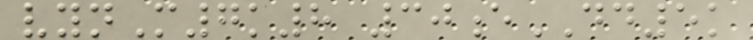vynM7k8 30eDD5k
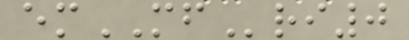emMFri0
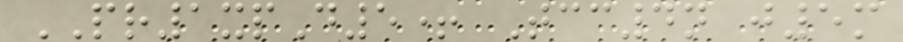PR1xpD5+ Tcc4n j5m
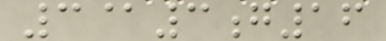3@3g16
